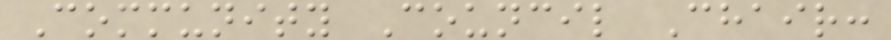Community Council Chair:
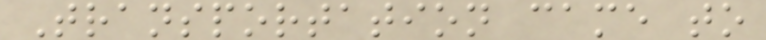Transportation came to
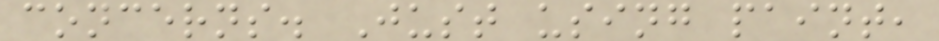concerns. Just using paint,
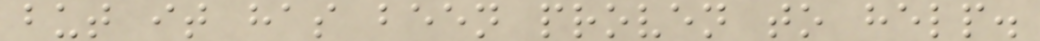but it has been proven to help.
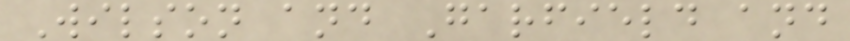Wilson and Garfield and
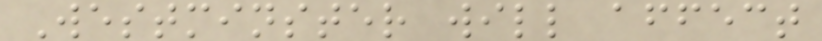Westminster will affect
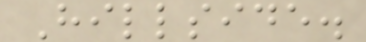Hillside.
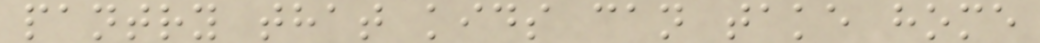pantry that kids can take home
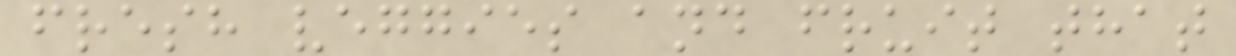fresh veggies and fruit that
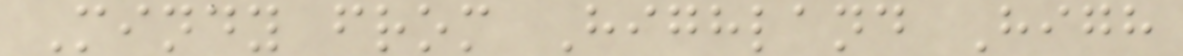Mindy from Highland High
